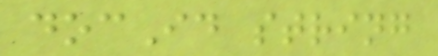docId string
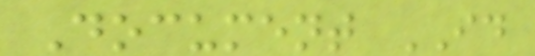Document ID
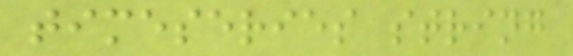timeseries string
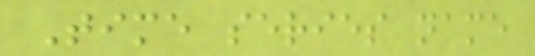Time series name
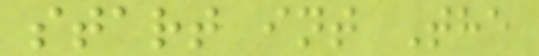start int The
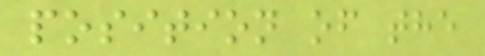position of the
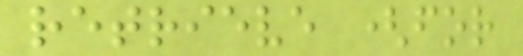retrieve (for
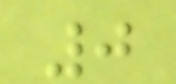0
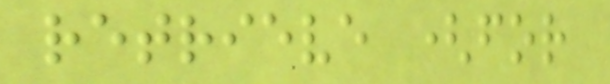retrieve (for
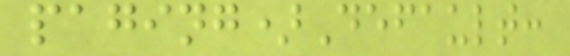paging)Default:
